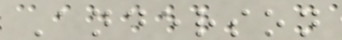Anderson
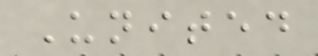United
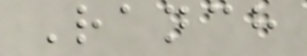Ranch
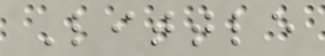Little
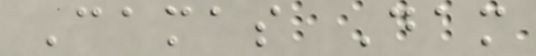Camas Dam
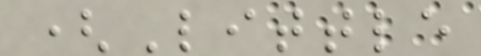(Little
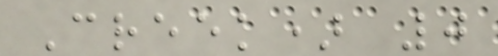Creek) 0
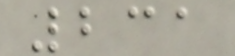231
